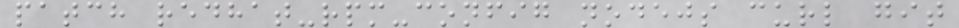patch redhat-rpm-config nodejs curl git
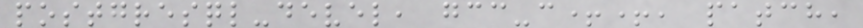postgresql-devel, gcc-c++, patch,
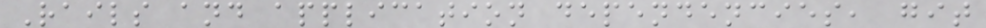Rails and application dependencies, git
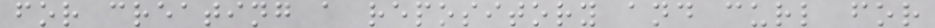for creating a repository and curl for
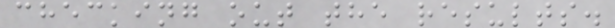checking out the results.
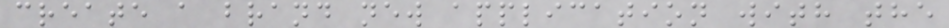create a brand new application with the
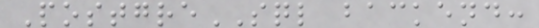PostgreSQL backend:
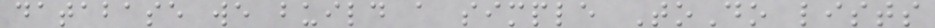database we build a simple ToDo lists
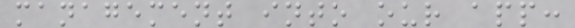management into our app:
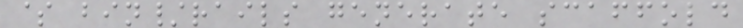$ bin/rails generate scaffold
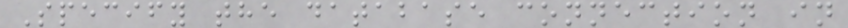Specify the database connection in
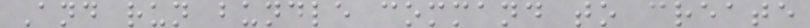And run bundle command to create
